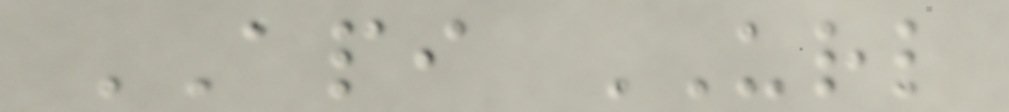API URL
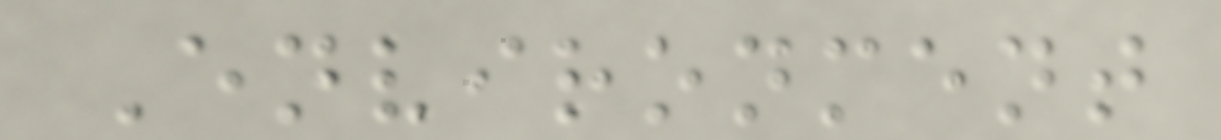Environment
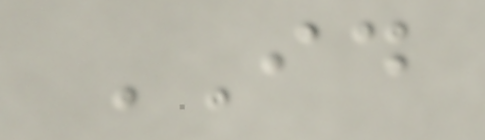ID
